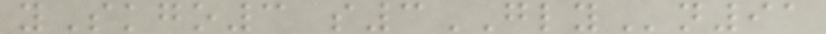ySkgo3 s3GLYn91
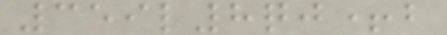359l8qj+b
